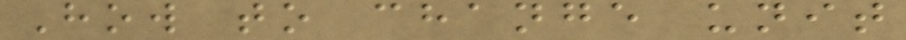How to change unit
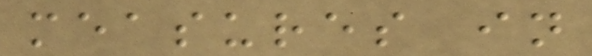measures in
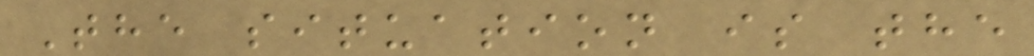The situation is the
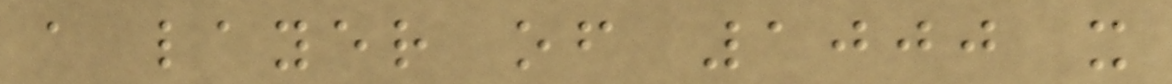a layer of 1000 x
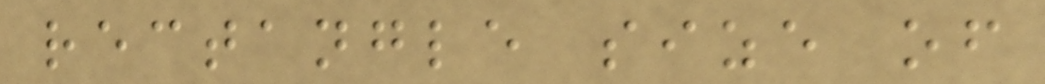rectangle size of
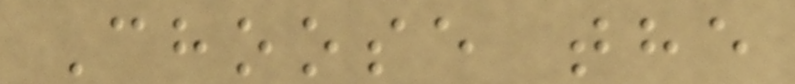Choose the
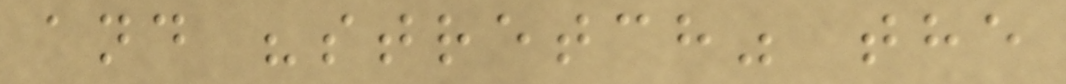and "stretch" the
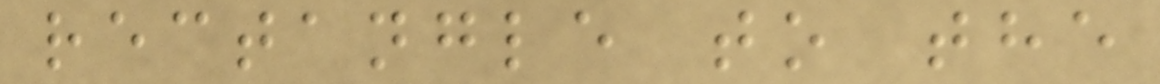rectangle to the
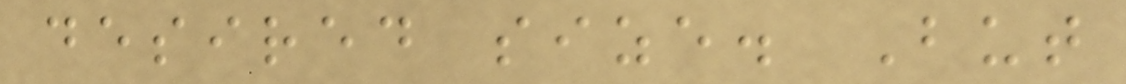desired size. But
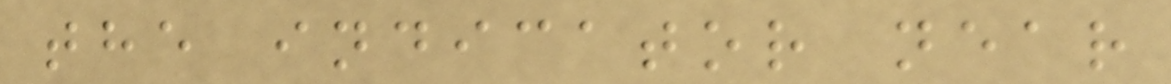the indicator near
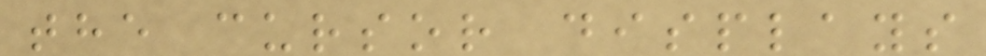the cursor displays
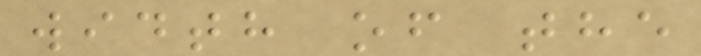width of the
